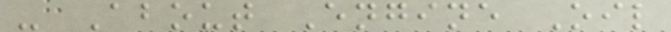- About Engine Oil
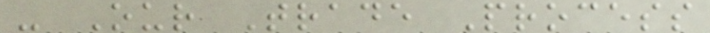- Our Trade Process
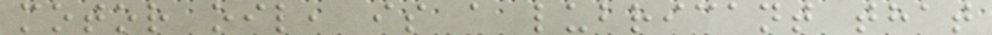motor oil, is a lubricant that
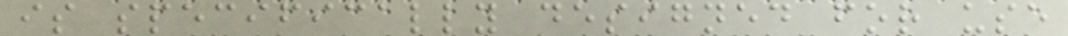is specifically designed for use
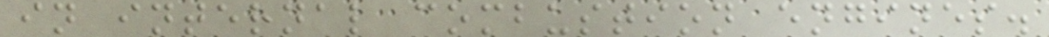in internal combustion engines.
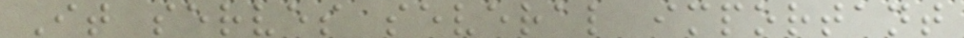It serves several important
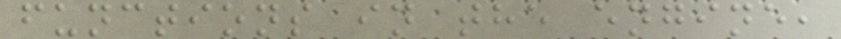functions in the engine,
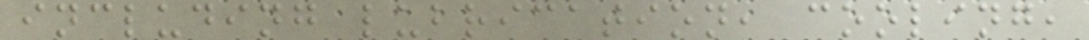including lubrication, cooling,
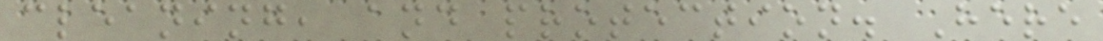cleaning, and protection. Here
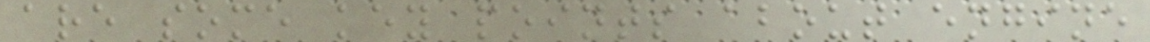are some key points about engine
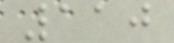110
